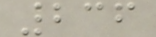236
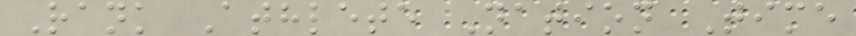Rank Athlete Nation Time
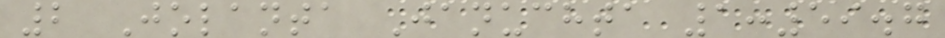2 Jolanta Januchta 1:59.7
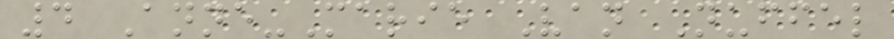4 Anne-Marie Van Nuffel
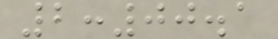2:00.1
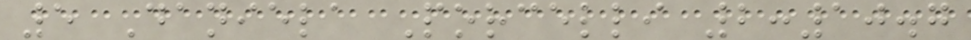5 Daniela Porcelli 2:10.7
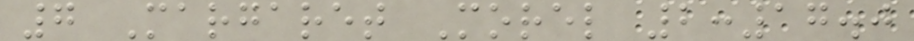7 Margaret Morel 2:17.0
